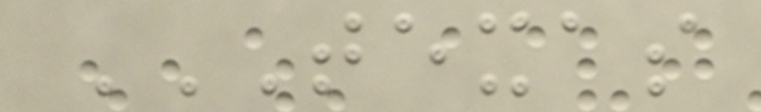TEXAS
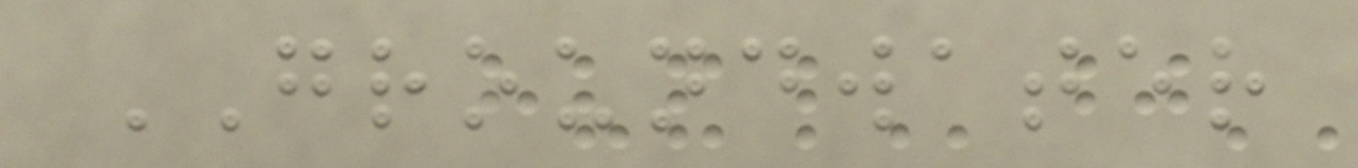GROUNDWATER
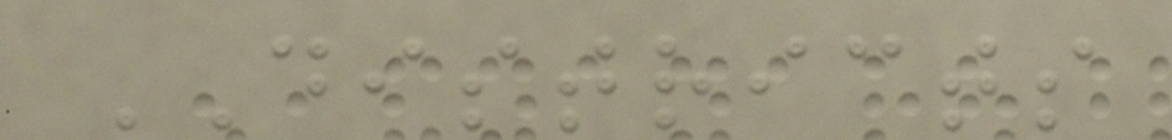DISTRICTS
